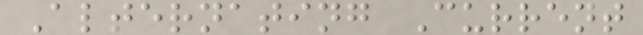Alternating Current
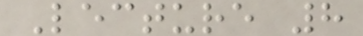Lecture 8
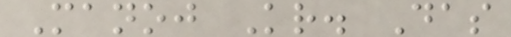Manoj Kr. Das
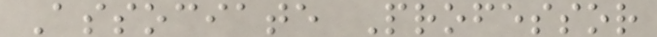Associate Professor
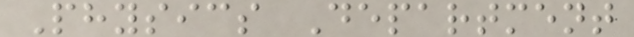Physics Department
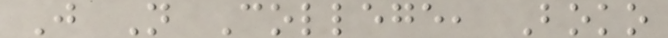J N College, Boko
